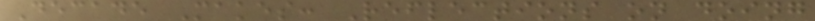Decade Makes: Reflections on doing
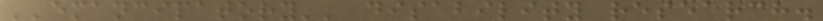''emancipatory'' disability research.
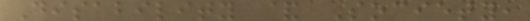Disability & Society,
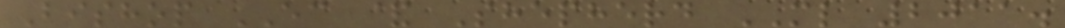Bishop EC & Shepherd ML 2011.
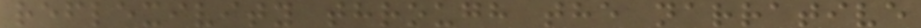reflexivity through the narrative
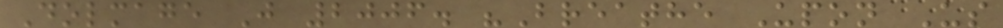Dolmage J 2006. "Breathe Upon Us
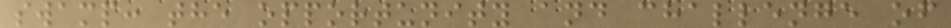swamp: the opportunity and challenge of
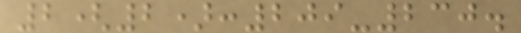2(2):209-230.
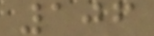106
